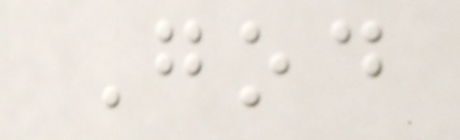God
